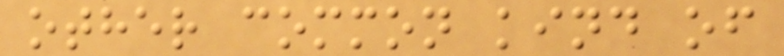other common kind of
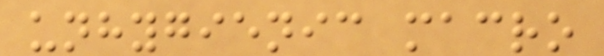unhygienic macro
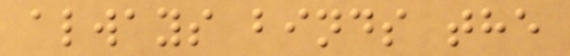always binds the
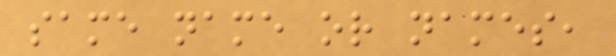same name or names,
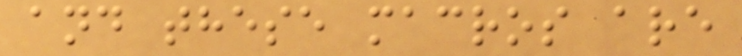and these macros are
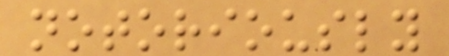notoriously
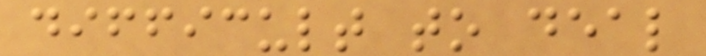difficult to deal
